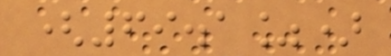(69.1%)
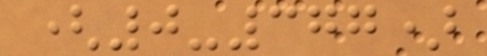(0-377)
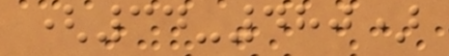(34-480)
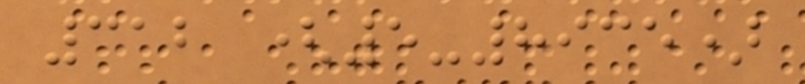312 (5-8935)
